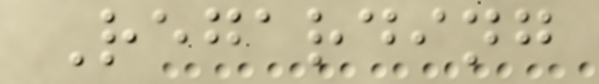Regarding
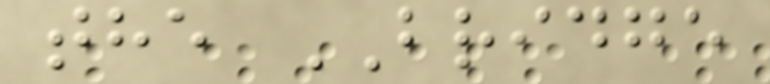the BRIDGE
